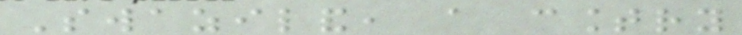Swaziland, a country
